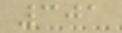301
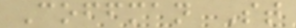Coffman St
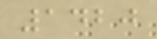1420
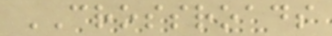CROSSROADS
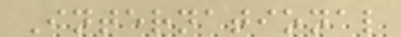International
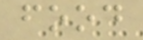food
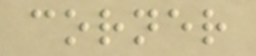corner
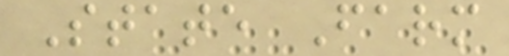State Farm
